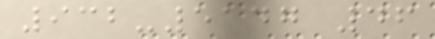932-5147 46
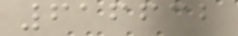616632
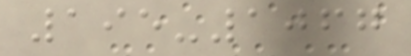195-1067
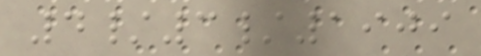4/3/1909
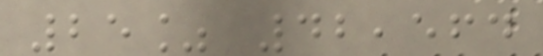25% 42,564
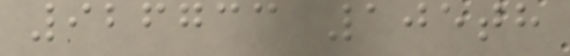926733 105th
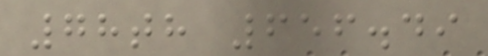78th 656.49
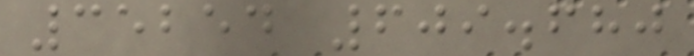35254 609.680
